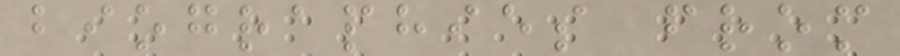biographies from
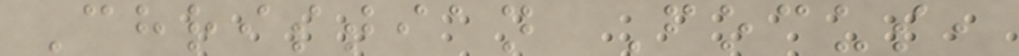Christian Focus,
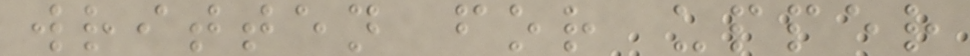written for upper
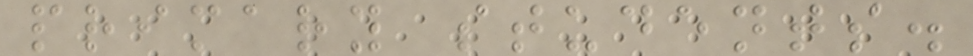primary students.
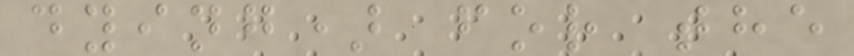dying) for the
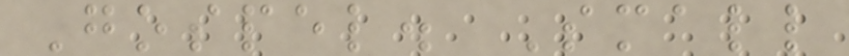Gospel. Small
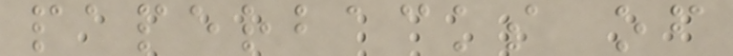paperbacks of
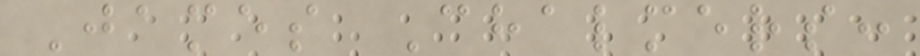James Chalmers:
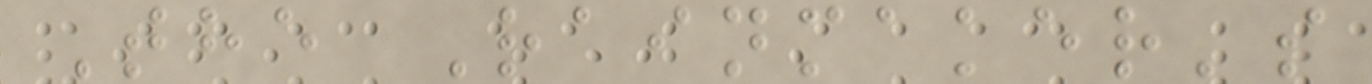The Rainmaker's
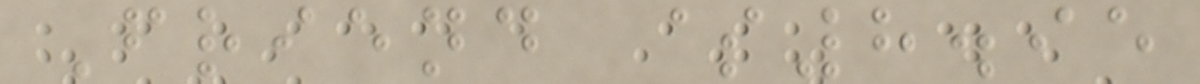Friend $8.95
